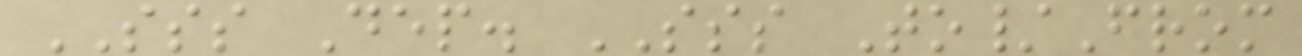SSS Dep. SSS To/From
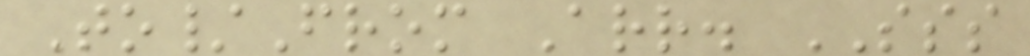To/From Arr. SSS
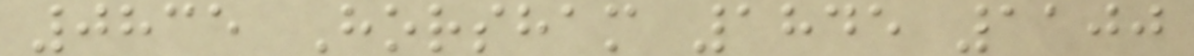0835 Horsham 1845 1100
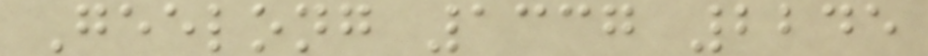Geelong 1337 2245
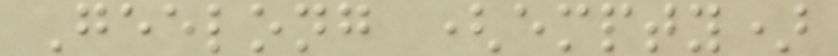Geelong (empty)
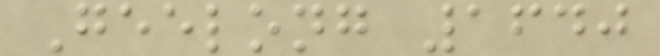Geelong 1640
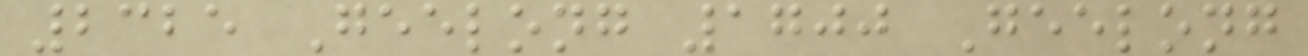2325 Geelong 1700 Geelong
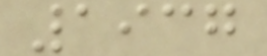1937
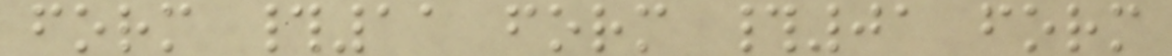form #11 form #01 form
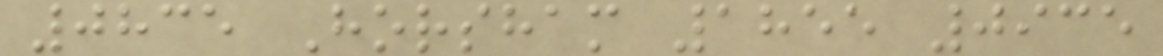0835 Horsham 1855 0935
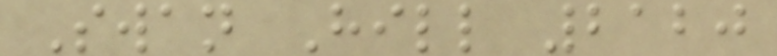Swan Hill 2120
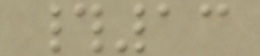#13
